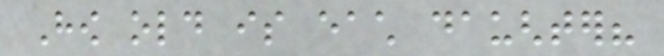How old is each daughter?
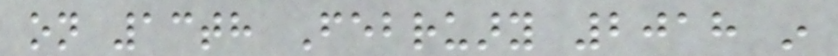on 13th February 2018 in
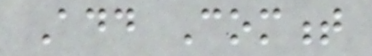Add Comment
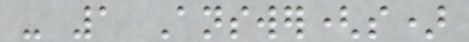- 1 Answer(s)
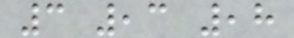3 ,3 ,8
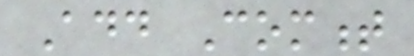Add Comment
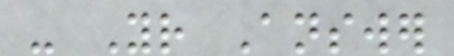- Your Answer
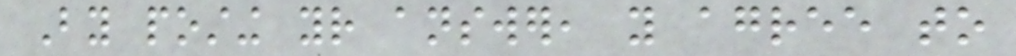By posting your answer, you agree to
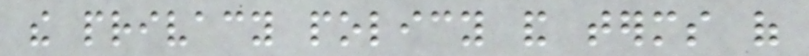the privacy policy and terms of
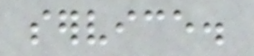service.
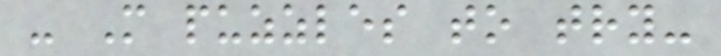- More puzzles to try-
